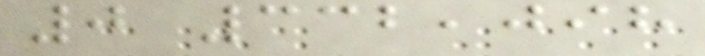0 332,098
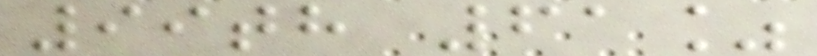99th 61%
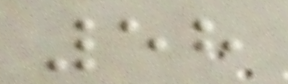58
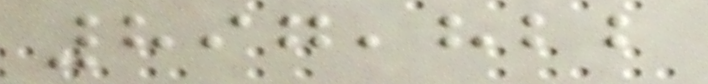897,822
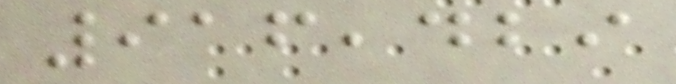916,429
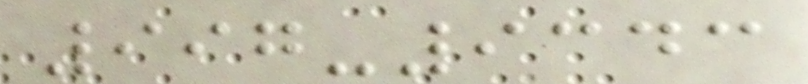997-9343
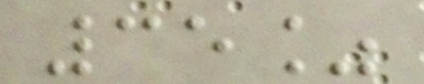35%
